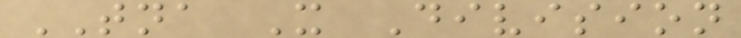TNA X Division
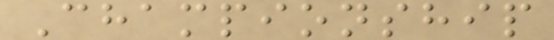Championship
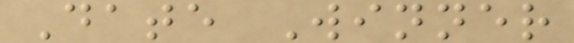Date Winner
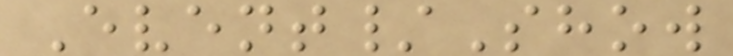Event/Show
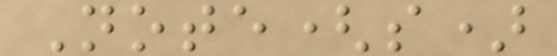Note(s)
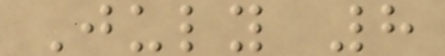July 8
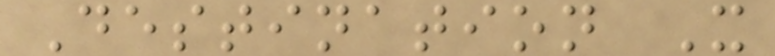Destination X
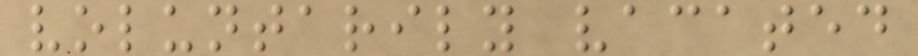voluntarily vacated
